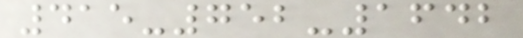415-752-1642
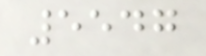5547
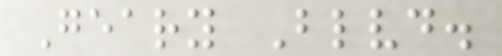Geary Blvd.
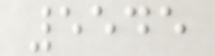5545
